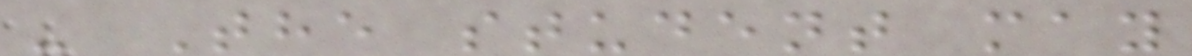- The student may
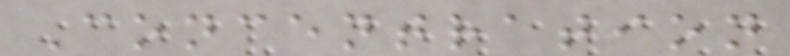Concentration
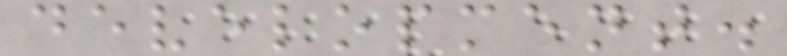development.
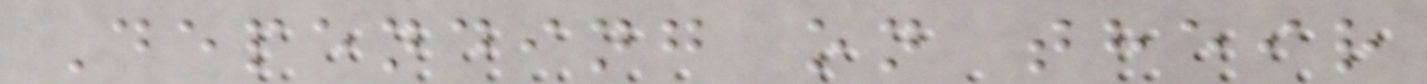Depending on their
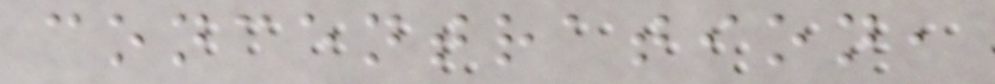concentration,
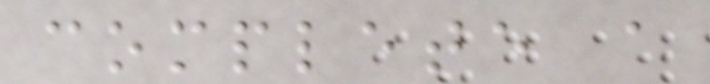complete a
